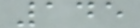145
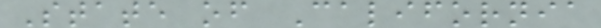State of California
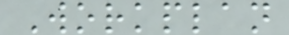Workplan
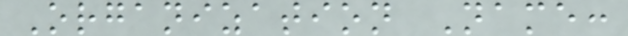Organization Name:
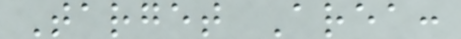Target Area:
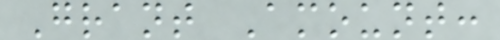Grant Amount:
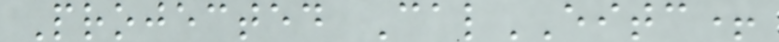Projected CalEITC+
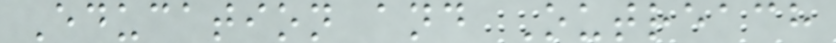Education and Outreach
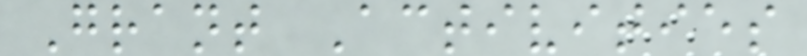Grant Activities
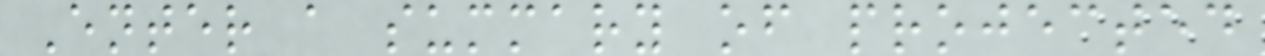Enter a summary of projected
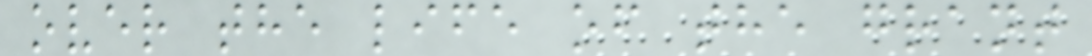over the life of the grant
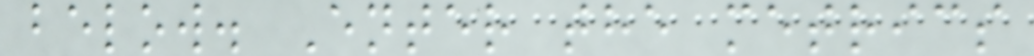below. Enter the metrics
